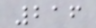216
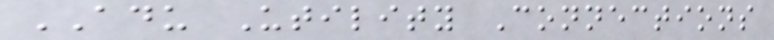ADU Utility Connections
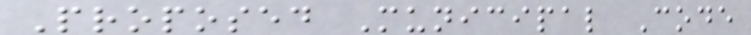Proposed Municipal Code
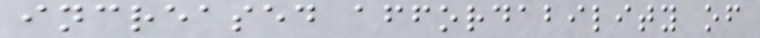increased affordability of
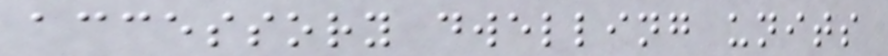accessory dwelling units
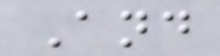And
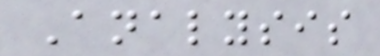Analysis
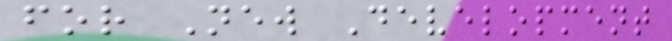for New Development
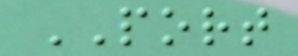PORT
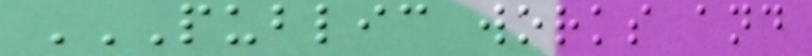PUBLIC WORKS AND
